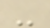-
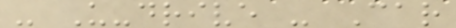- U-drive - Car
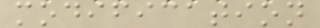modification
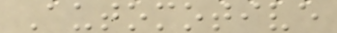Automotive
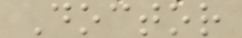Doctor
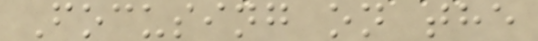Focusing on the
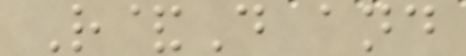R&D and
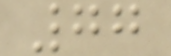77
